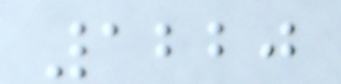1220
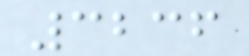3236
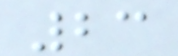23
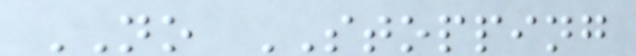NO STOPPING
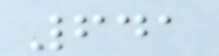641
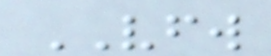VFW
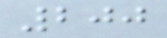200
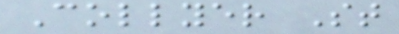Collyer St
